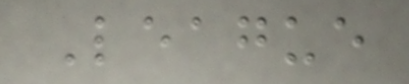League
